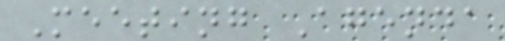Meeting Agenda
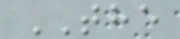THE
